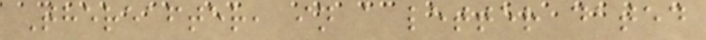Thereafter, in a letter dated
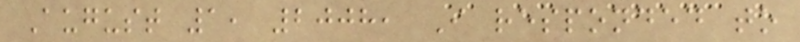August 1, 2008, I responded to
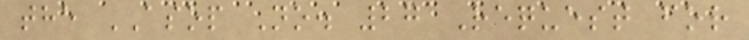the ASOP No. 27 Request for
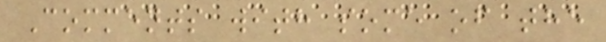Comments with some of the
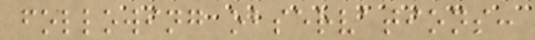following observations:
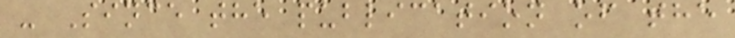- Since the publication of the
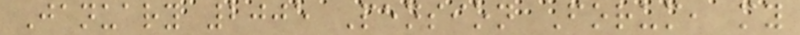January 2005 Pension Forum, my
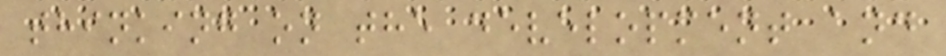thinking on the development and
